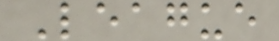League
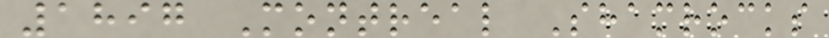1897 Montreal Shamrocks
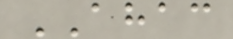AHAC
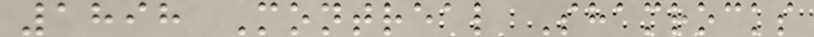1898 Montreal Shamrocks
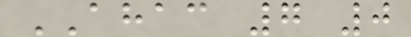AHAC 7 0
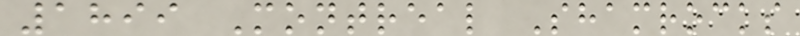1899 Montreal Shamrocks
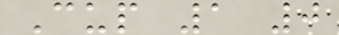Cup 1 0
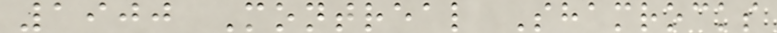1900 Montreal Shamrocks
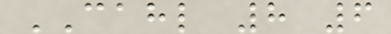CAHL 8 6
